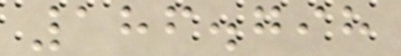186.798
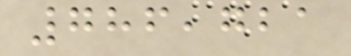786,721
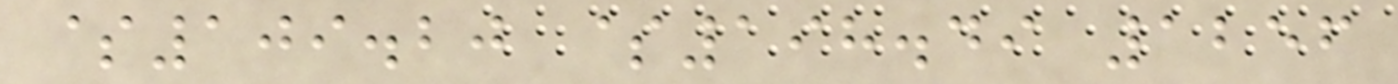$109.20 $198.49 1256
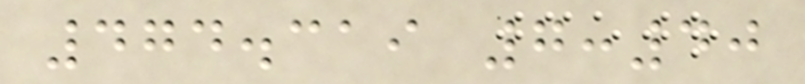474.319 7:40
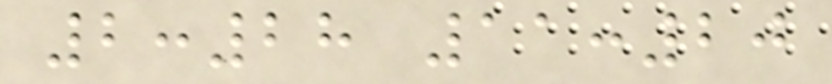2:28 11:20
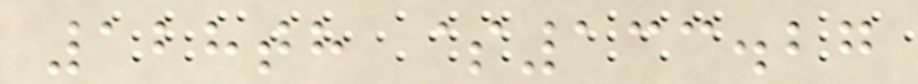128th $133.27
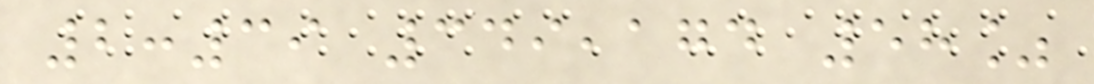2:39 349,174 58%
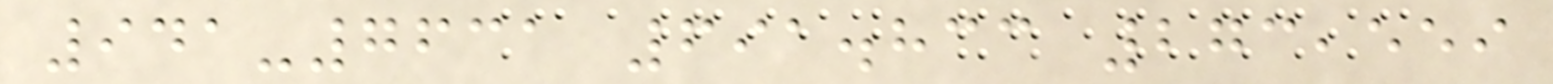941-7631 691.833 273,559
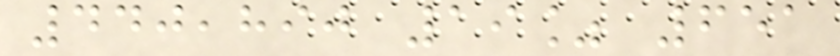440,890 19% 651
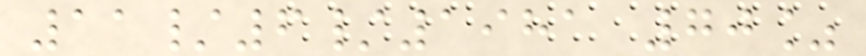11/6/1981 70%
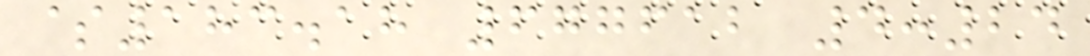$183.18 677612 4:24
